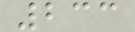233
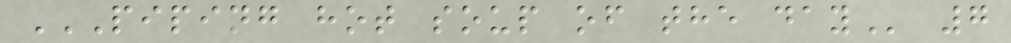PIPING HOT SOUP OF THE DAY 7
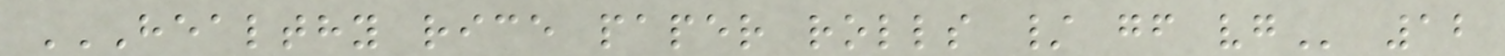HEALTHY RICE PAPER ROLLS / GF VG 12
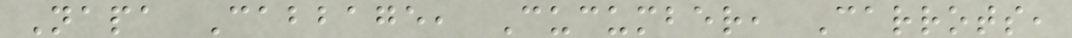Napa Cabbage, Cucumber, Carrots,
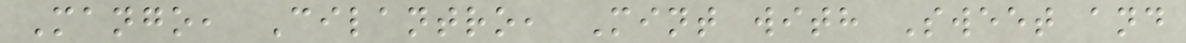Mango, Cilantro, Mint with Sweet and
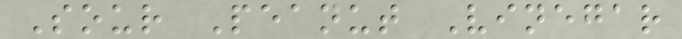Sour Peanut Vinegar
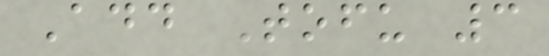Add Tofu 3
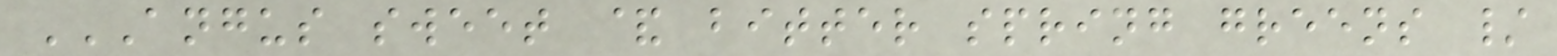ANGUS SWEET & BITTER SPRING GREENS /
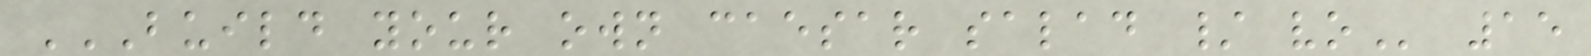BUILD YOUR OWN CAESAR SALAD / VO 15
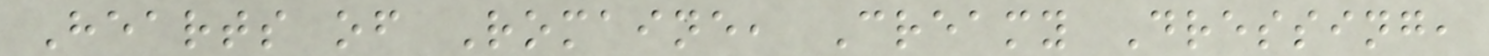Hearts of Romaine, Creamy Dressing,
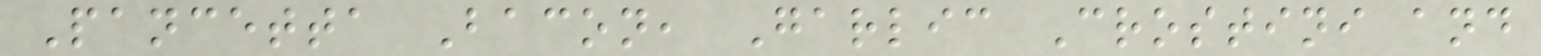Pancetta Bacon, Garlic Crostini and
